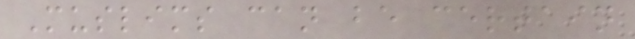Muslims can be certain
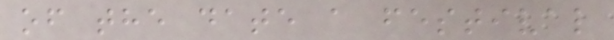of the date a festival
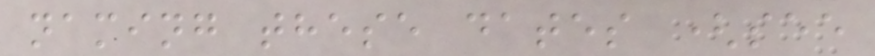naming these dates (see
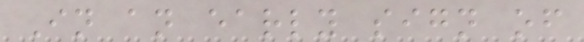In an early sign of
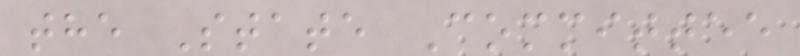the State Committee
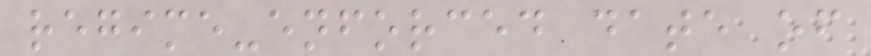regime-enforced date of
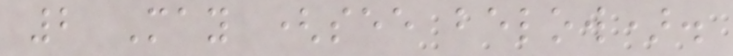2 May (see below).
